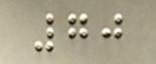70
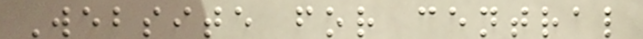Website for central
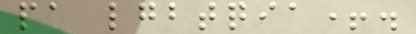pa lgbtqia+.
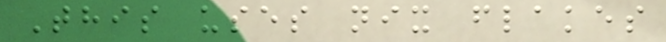This uses nix flakes
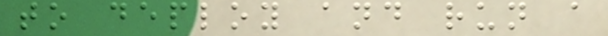to deploy and run a
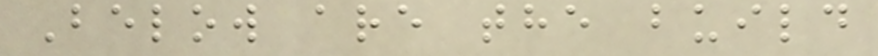Below are the build
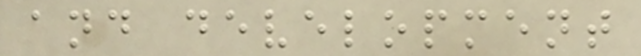and development
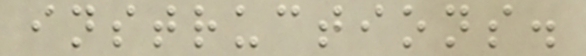instructions.
